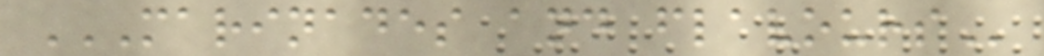MARINADES AND FLAVOURS
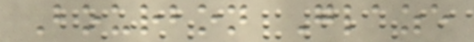Bourbon Glaze
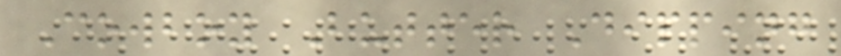Cowboy Butter Dipping
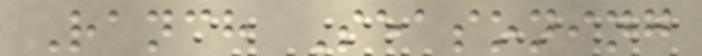Ranch Seasoning
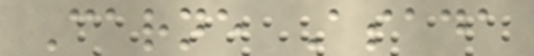Carne Asada
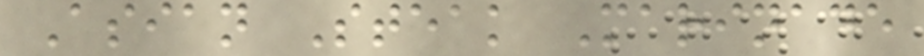Asian Steak Marinade
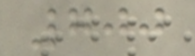700
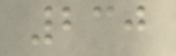230
